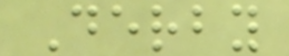Derby
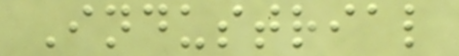Industrial
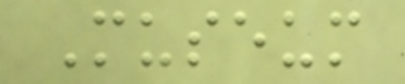Museum
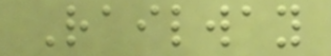Railway
